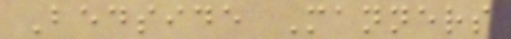Bedside Manners
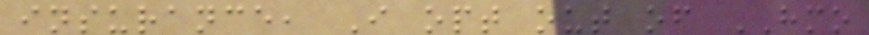insurance, I opt out of HMO
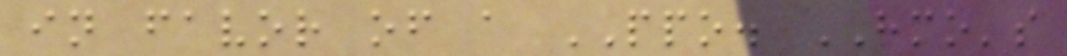in favor of a PPO. HMO's
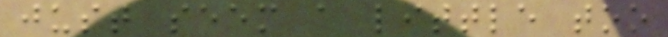just seem a little too
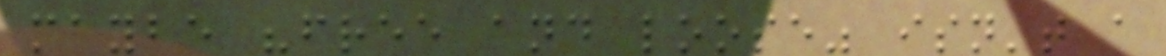maybe "free and loose" isn't a
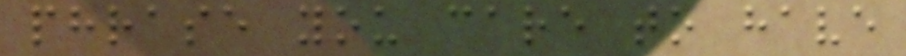phrase you care to have
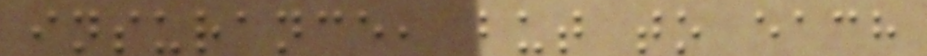insurance, but to each
